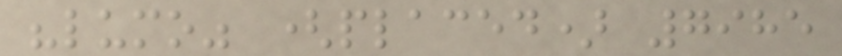"lumo" (placed) 7985
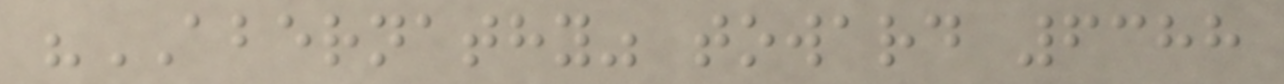"ABERNATHY" toward 6388
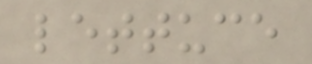lettuce
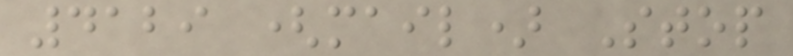4129 (mail) Stop
